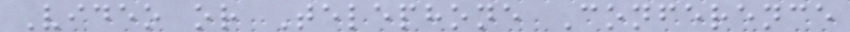Video or Telephone Conference
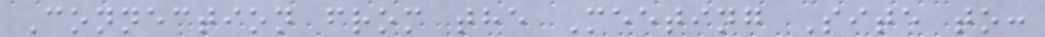Connection from the Meeting Site to:
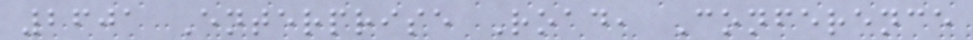2601 Enterprise Road, Conference
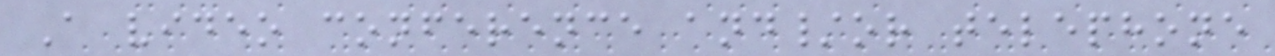A video conference and/or telephone
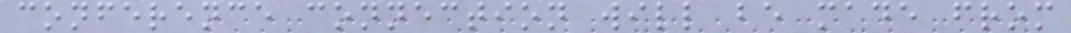conference connection will be made from
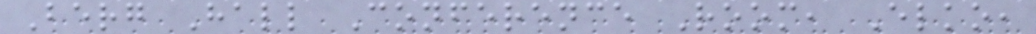Berg Hall Conference Room, Elko,
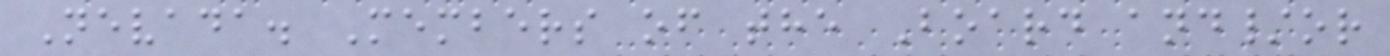Nevada. Members of the Board and/or
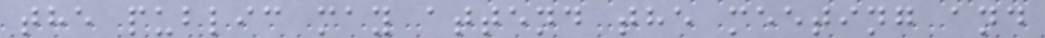the public may attend the meeting and
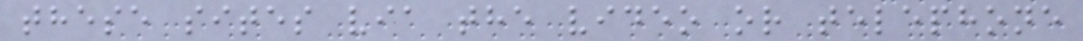these sites via the video or telephone
